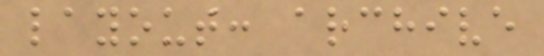layout: archive
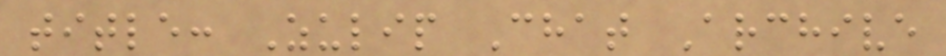title: Zulip Chat Archive
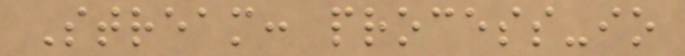Stream: process-io
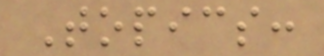Topics:
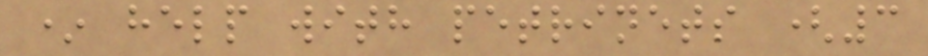* help with petrinets (3
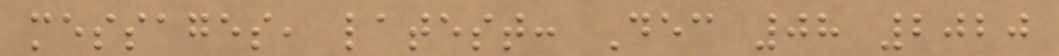messages, latest: Dec 08 2020
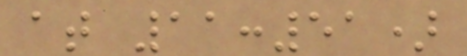at 11:51)
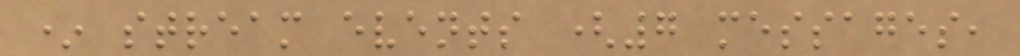* stream events (7 messages,
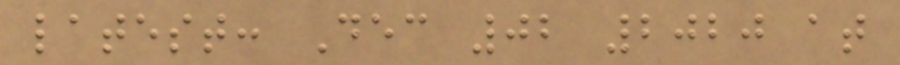latest: Dec 02 2020 at
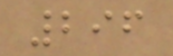296
